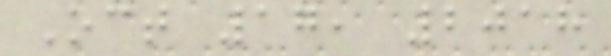Oct 17, 2018
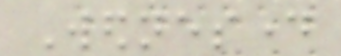Wednesday
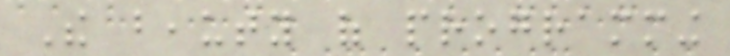The beauty of programming
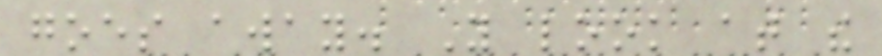goes away. You look at the
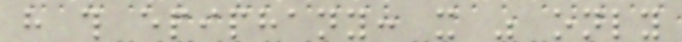have this epiphany: it was only
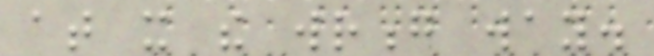at it the wrong way.
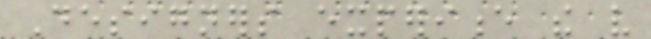Designers experience the very
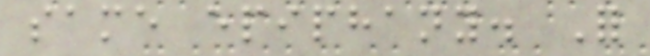same epiphany. For
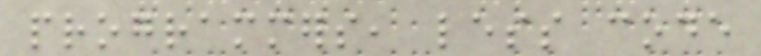programmers, less code
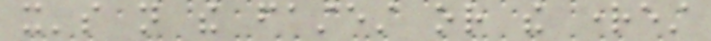it's not the fastest or the rightest
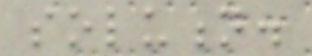solution.
